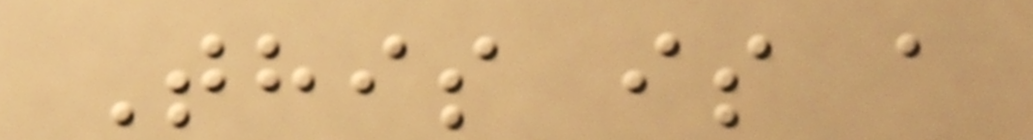This is a
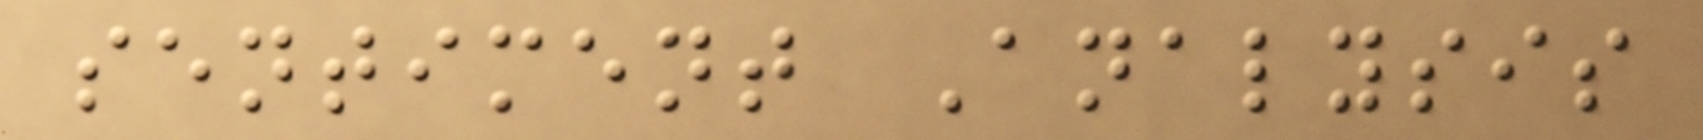sentiment Analysis
